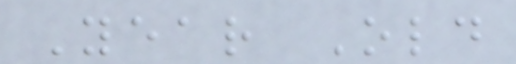Year Old
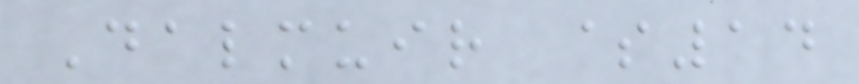Dalmuir $14
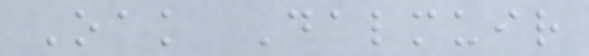Oak Dalmuir
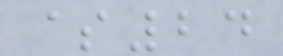$24
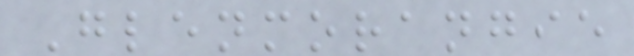Glenmorangie
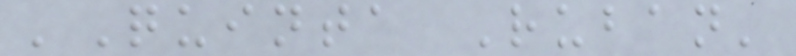'Quinta Ruban'
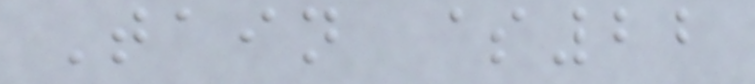Tain $22
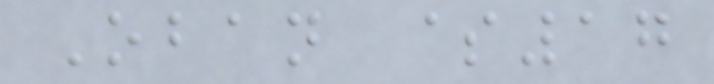Oban $17
